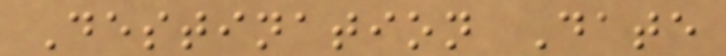Destination Date
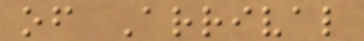of Arrival
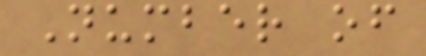Number of
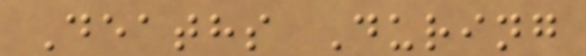Deaths During
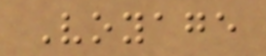Voyage
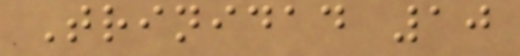Trinidad 10
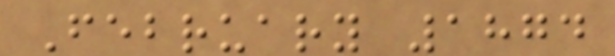February 1874
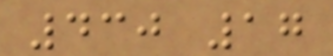430 17
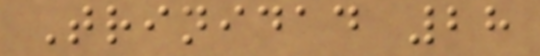Trinidad 28
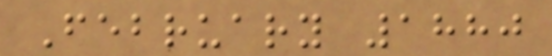February 1880
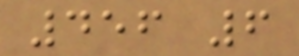456 6
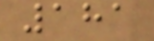181
